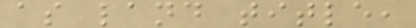as land title,
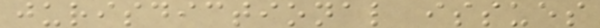jurisdictional issues
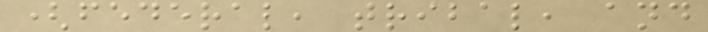(federal, tribal, and
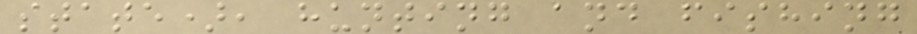state), hunting and fishing
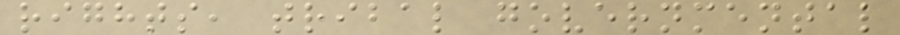rights, tribal governmental
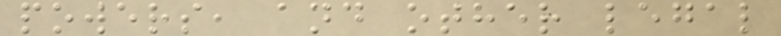powers, and other legal
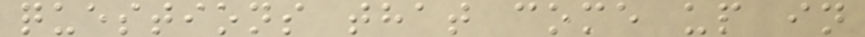questions that come up in
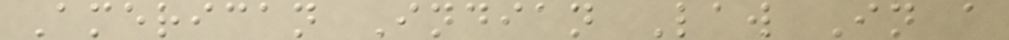American Indian Law In a
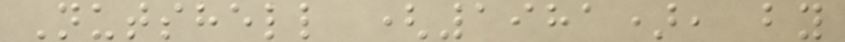Nutshell (1981), by
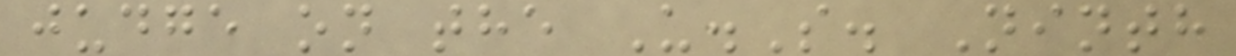judge on the U.S. Ninth
